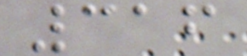316
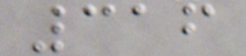316
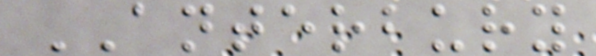ANTERBURY
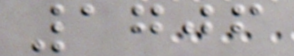1706
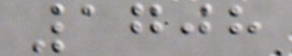1708
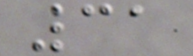31
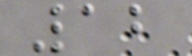12
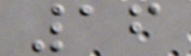16
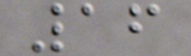16
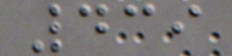439
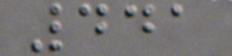441
